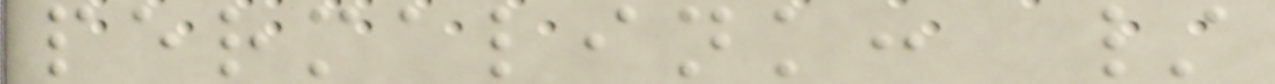permalink: /
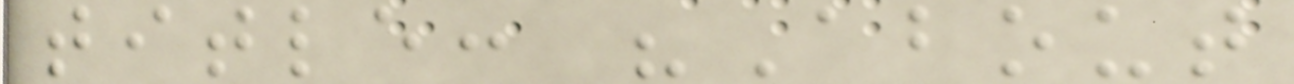title: "About
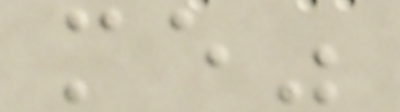me"
